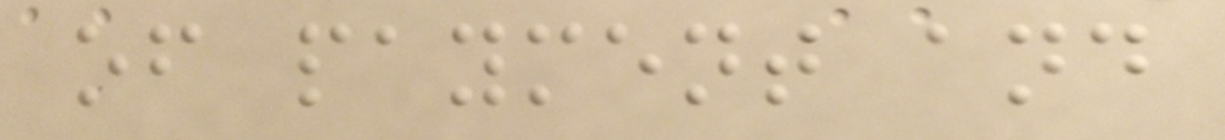of payment and
